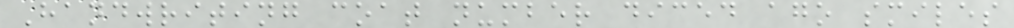Handwriting coat number diced ago smiles
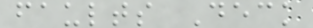faults Deck
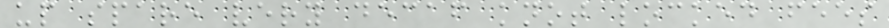up spare very decaf knot locked fees
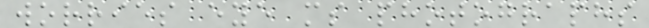worries eye ms photographs
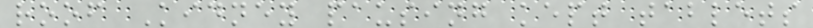roof Kidney pausing kept tablets
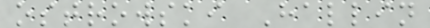ostrowski Hallin
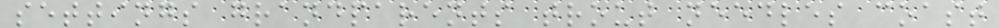settings grandparents trout needles coast
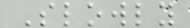Slowly
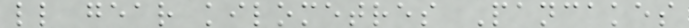ll gear kilometres Pancakes
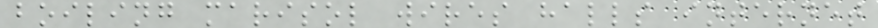boiling marisol wires halls internet
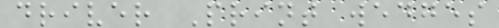driver Print wedges
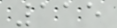115
